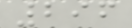296
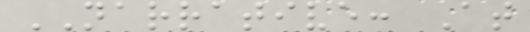NARRATIVE: At
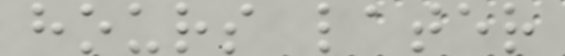hours later
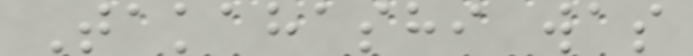Takahashi was
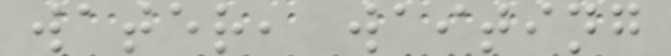water, waiting
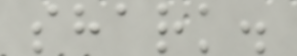shark.
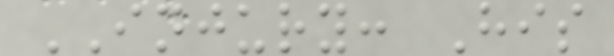INJURY: His
